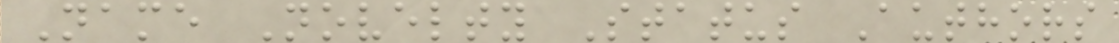Name Novelty Status Authors
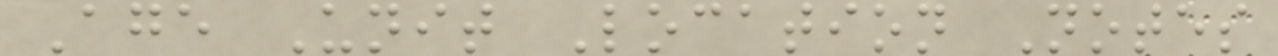Age Unit Location Notes
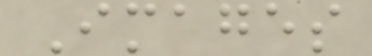Images
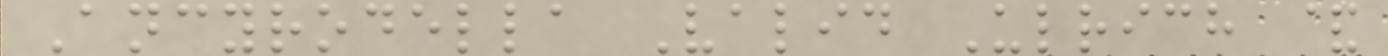Ancyrodella Valid Ulrich &
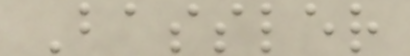Bassler
